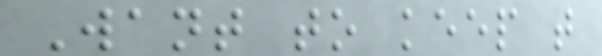Want to keep that
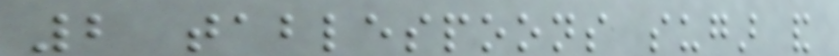2 tablespoons sugar and
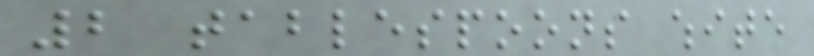2 tablespoons white
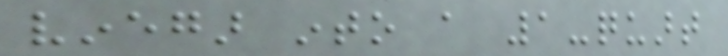vinegar into a 1-quart
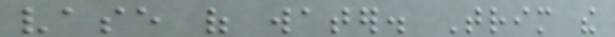vase of water. Trim the
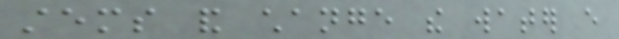stems and change the water every
